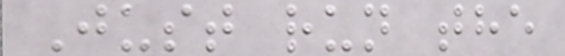Just run the
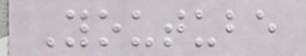Youtube
